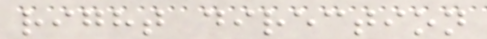right direction
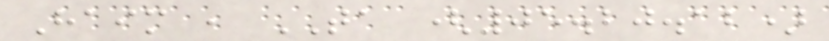Haim , TA (05.20.12)
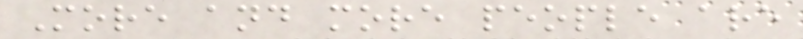More and more people are
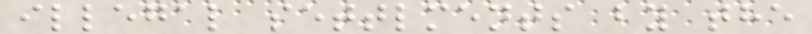illegal settlments by the
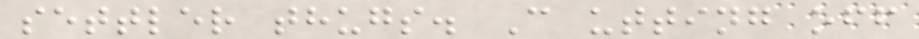settler thugs. C utting off
